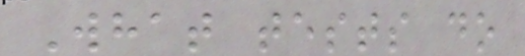What tests do
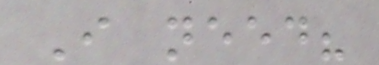I need?
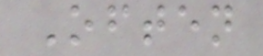Often
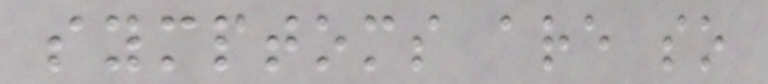symptoms are so
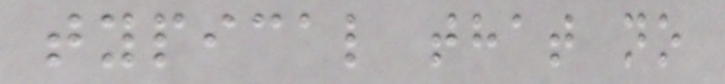typical that no
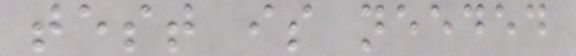test is needed
